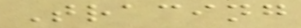Tracing
